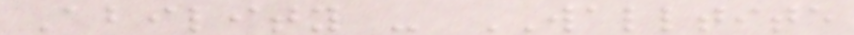Ability - WALLTITE
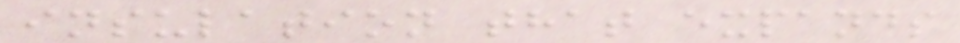insulation that expands
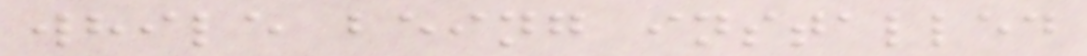while being installed
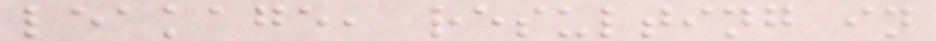leakage, resulting in
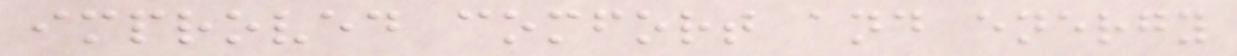improved comfort and energy
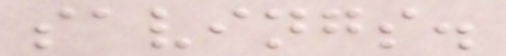savings.
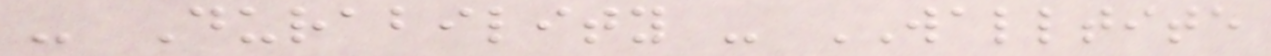- Durability - WALLTITE
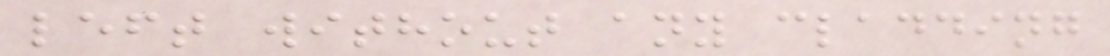left without any cladding
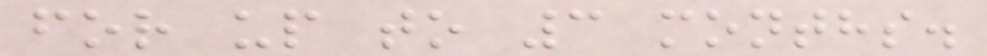for up to 3 months.
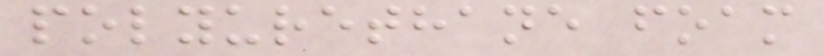polyurethane foam
